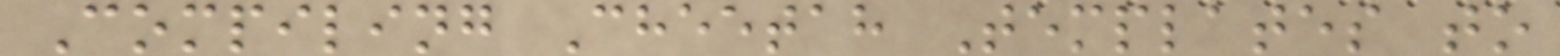Compiling Cheetah Templates to
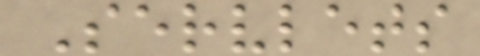Servlets
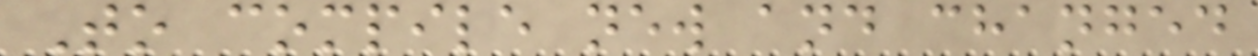To compile new and changed
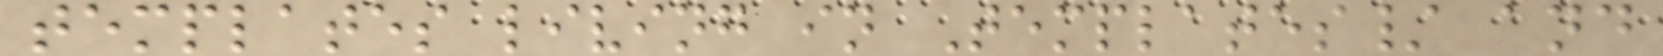templates living in Templates/ and
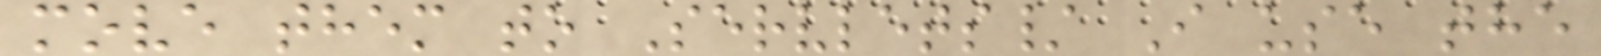move them to Servlets/ I use the
